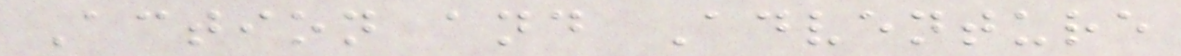Action and Adventure
